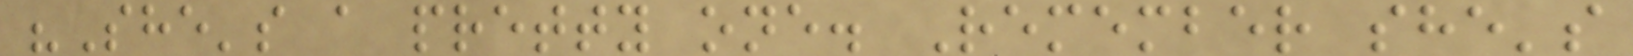"She's a pretty one. Remember she's
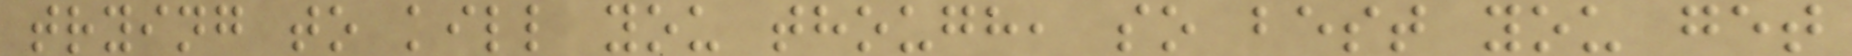trying to kill you though, so best you get
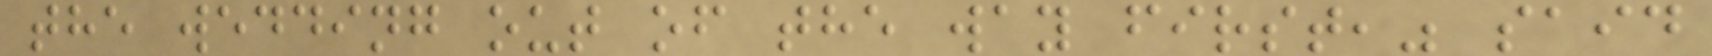the wedding out of the way first," said
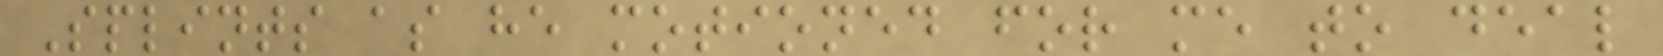Splints as he motioned for me to deal
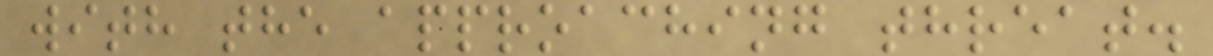with the approaching threat.
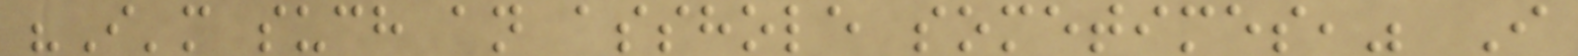"I'm such an asshole sometimes," I
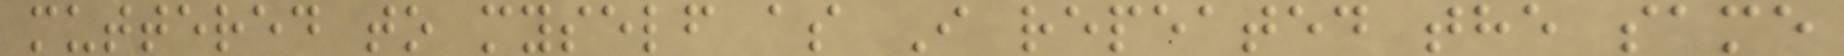muttered to myself as I repeated the same
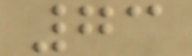73
